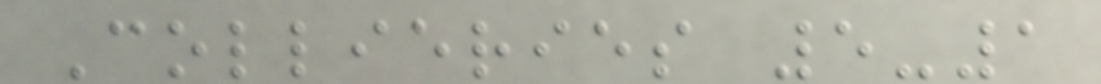Collieries 5-1
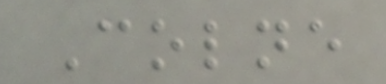Colne
